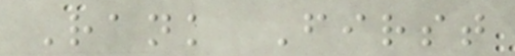Rank First
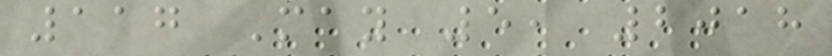117 May 5, 2018
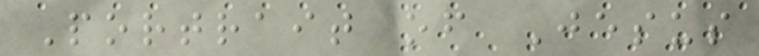Portrait of Jesus
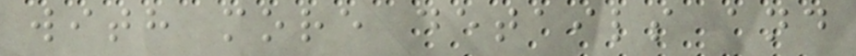with more details and
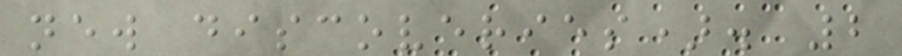new discoveries). 2
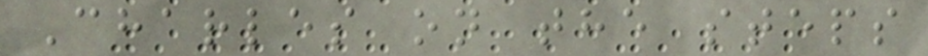Charles on the steps
